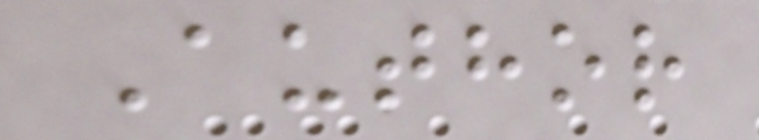Author
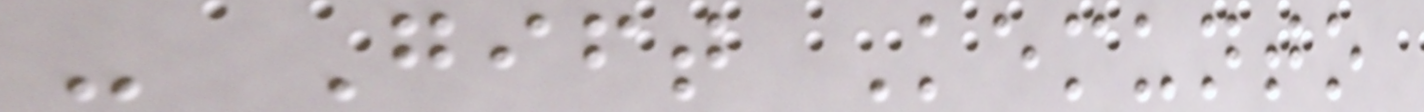- Gift Kemunto
